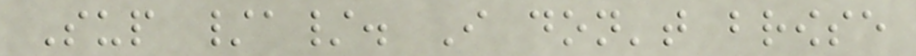Sup /a/. I don't browse
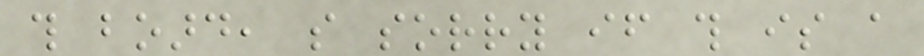this board, so sorry if this is a
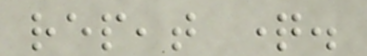repeat question.
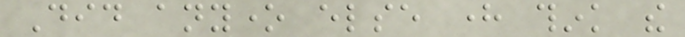Did anyone else here think the
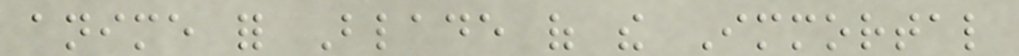anime for Blade of the Immortal
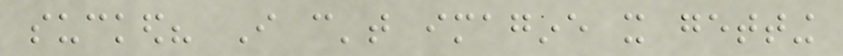sucked? I can't imagine it getting
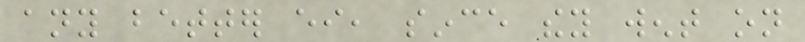any better either, since they went on
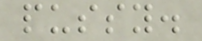pussy.
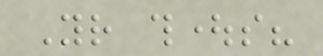Your thoughts?
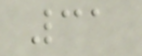31
